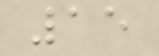15
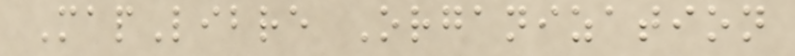MapLibre Organization
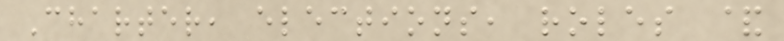Charter, elections, roles &
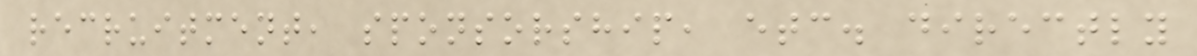recruitment, sponsorship, etc. directly
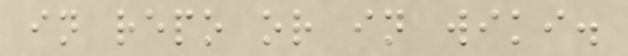in repo or in wiki.
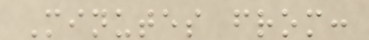Minutes from:
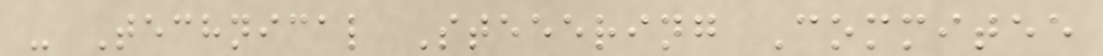- Technical Steeering Commitee
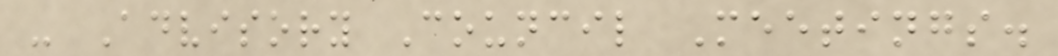- Advisory Council Meetings.
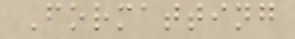Formatting
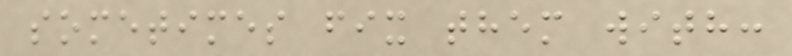sometimes fix them with:
